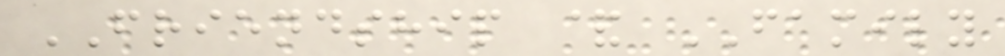FRIENDSHIP & FAMILY
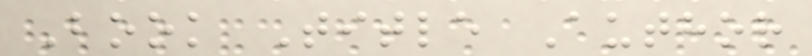Book Title Author
